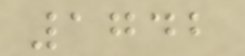1742
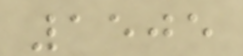1505
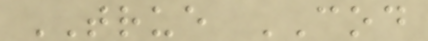TRUE COD
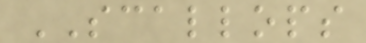SCALLOPS
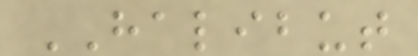HALIBUT
